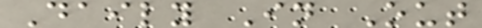Daily In Out
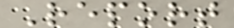Report
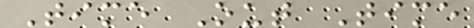Time Out Time
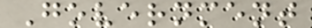Government
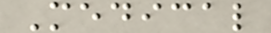Medical
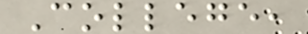College,
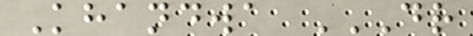Khandwa DR
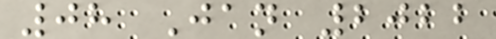08 Jan 2022
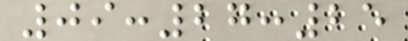09:27:25
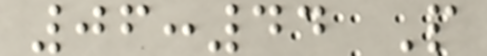06:44 P
